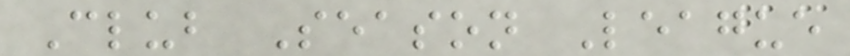Club Season League
